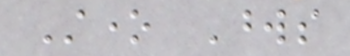Stone Words
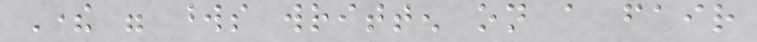There were words written on a fair
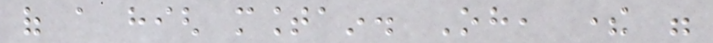of a high mountain. Oh, there were
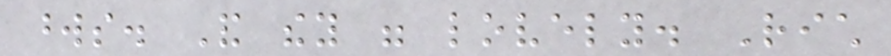words. And they were lovely. Rich
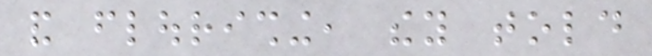and flourishing, they told
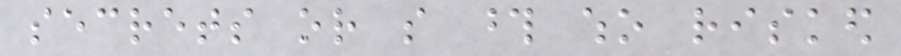secrets or so those who risked
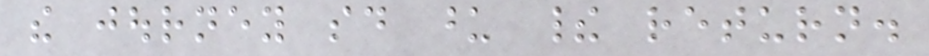the journey said upon their return.
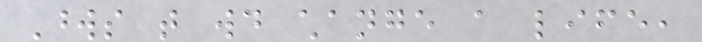Words that would change a life,
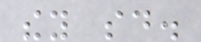they said.
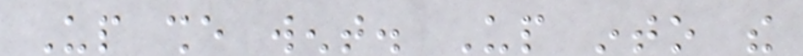Up she went. Up into the
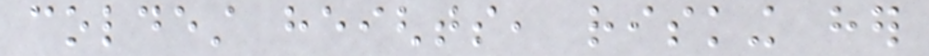coldest heights, risking her
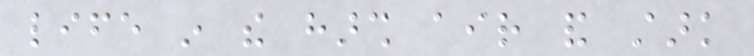life in the harsh air and stark
